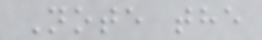Note the
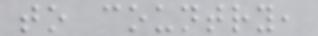to country,
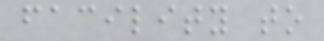facility to
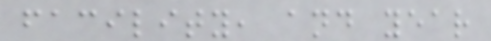facility, and year
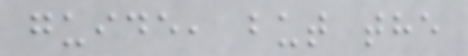guide, but the
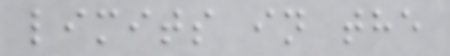limits in the
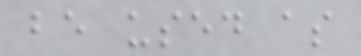be used as
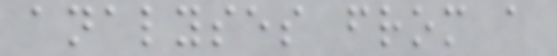analyses from a
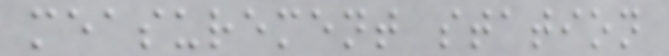measurement station
